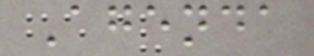Agenda
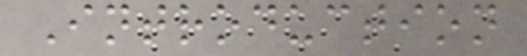Introduction
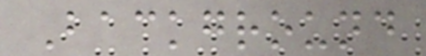Background
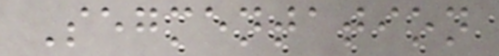Segmentation
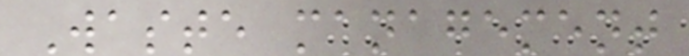Waste management
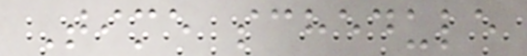Time schedule
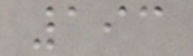193
